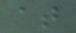at
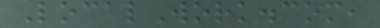LocalWork.com,
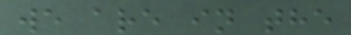we are in the
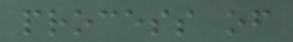process of
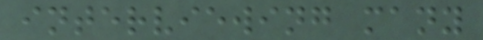interviewing many
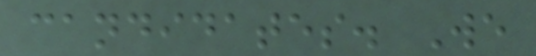candidates. We
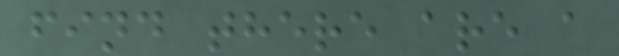find there are a
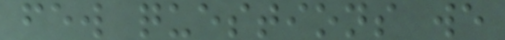few questions we
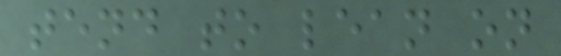tend to lean on
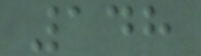148
